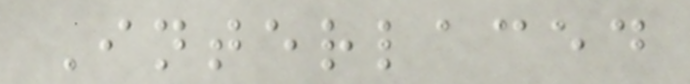Interlaced
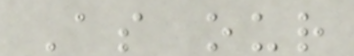As our
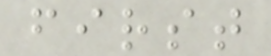first
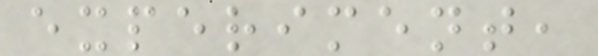experiment,
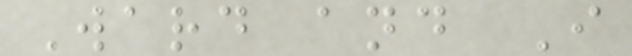Ward and I
